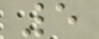5
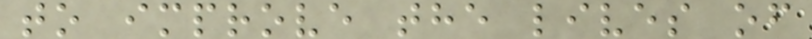to improve the lives of
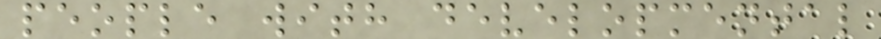people with developmental
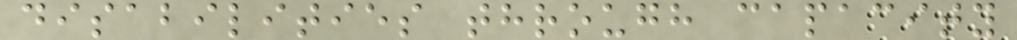disabilities through capacity
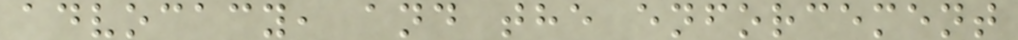advocacy, and the enforcement
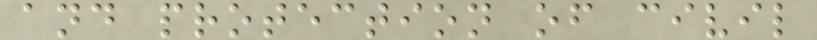and protection of civil
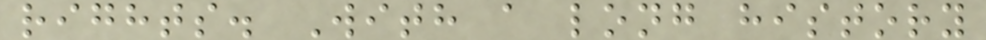rights. With a long history
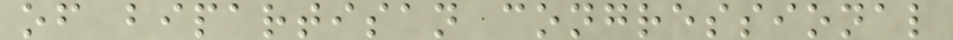of bipartisan congressional
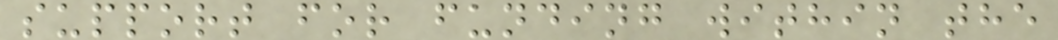support for funding within the
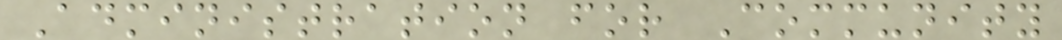Administration for Community
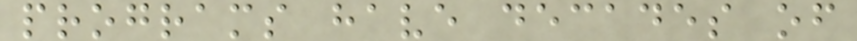programs have decades of
